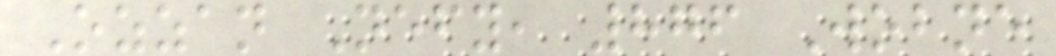Ozzan Nefy, 876 Wobne
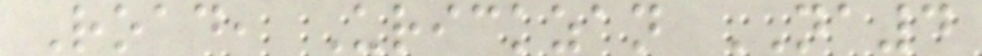Road, Urickzan NA4
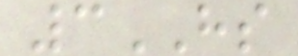3HS
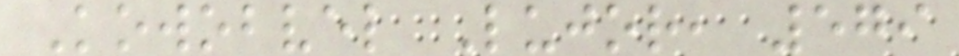Kowobvel Lujor, 579
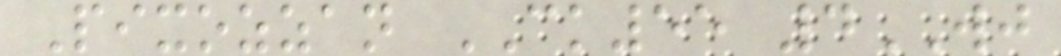Pixozzan CK55 4WJ
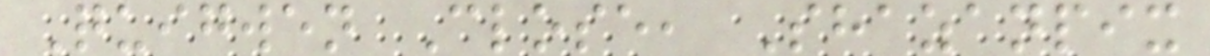Quigwen Close, Shazanpix
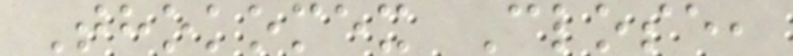Thokomex Close,
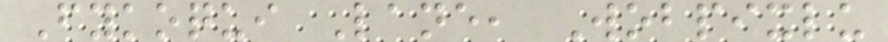Fykoqui Lane, Wobpixlu
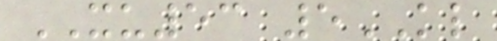XU53 5KL
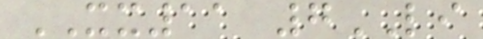XX11 7LI
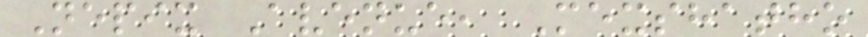Nepix Avenue, Mexshatho
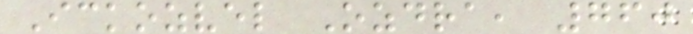Ickozvel Ozdra, 760
